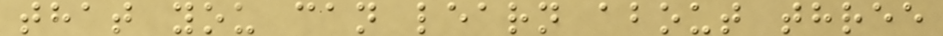that you can learn about three
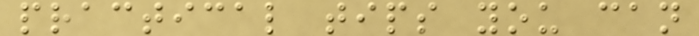practical tips you can
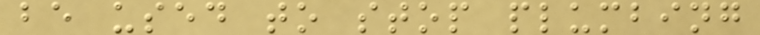be used to stop plumbing
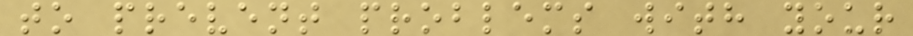to prevent problems with your
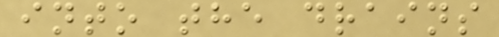into the drains
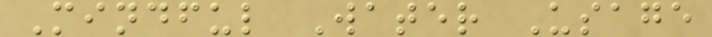Mindful Water Usage
